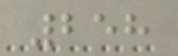258
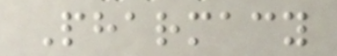Pharmacy
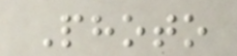Photo
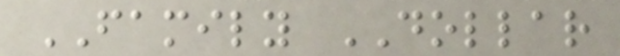FAMILY DOLLAR
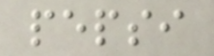pepsi
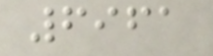6961
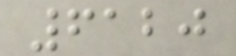6120
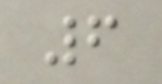6
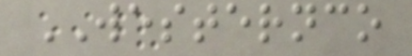WESTERNCO
